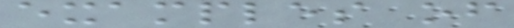examples of
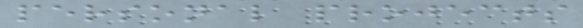personal projects
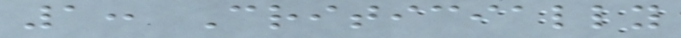1: Criticially
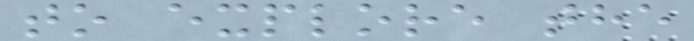to explore the
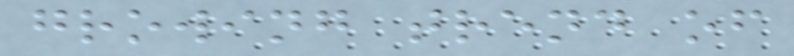growing trend of
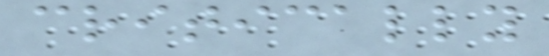critically
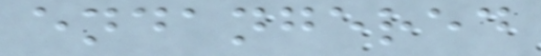endangered
